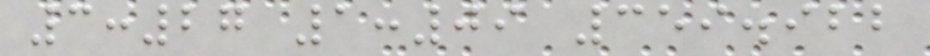3:27 1:09 359.922
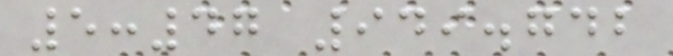5:47 949.742
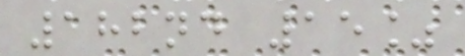182nd 15%
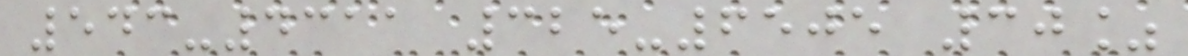543-4311 325-6505 30%
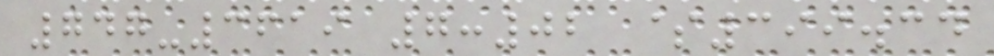747-3619 7:02 $399.34
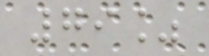79%
